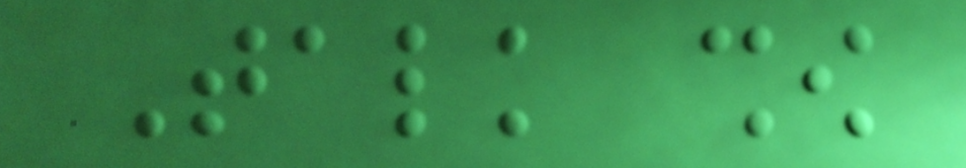Talk show
